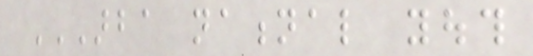ARBA NATIONAL YOUTH
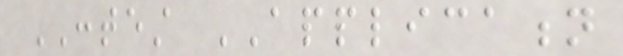CONTEST APPLICATION
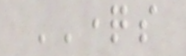QUESTIONS
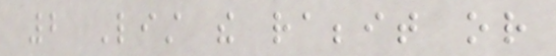2 List the rabbit or
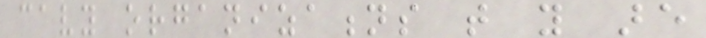cavy organizations that you are
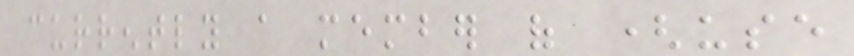currently a member of (use
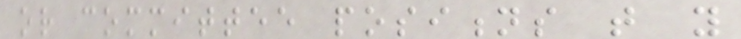or committee positions that you
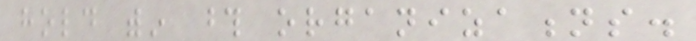hold within those organizations.
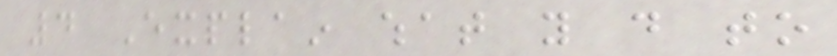4 Explain what you do to
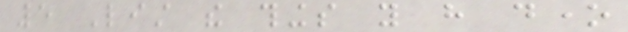5 List the things you have done
